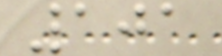101
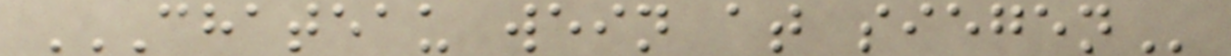CHATEAU WEIN AT SIEGEN
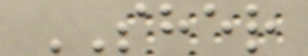SHER
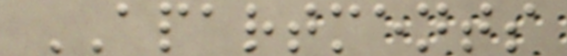APARTMENTS
